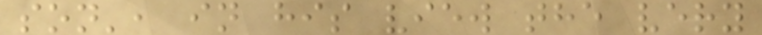son', in his view the very
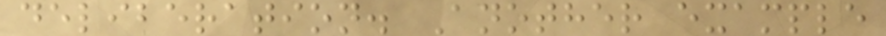deliberation. Another example
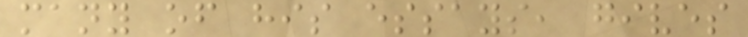many of his essays, gives
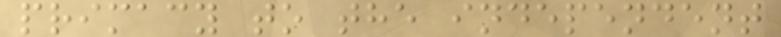primacy to the independent
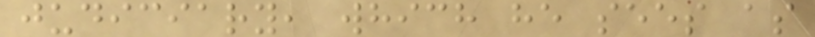judiciary, which he sees as
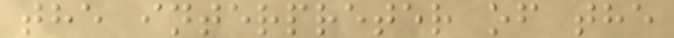the interpreter of the
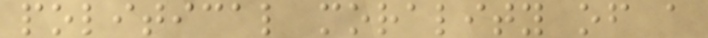political morality of a
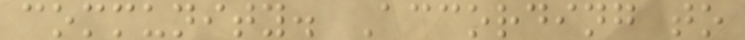community. According to
